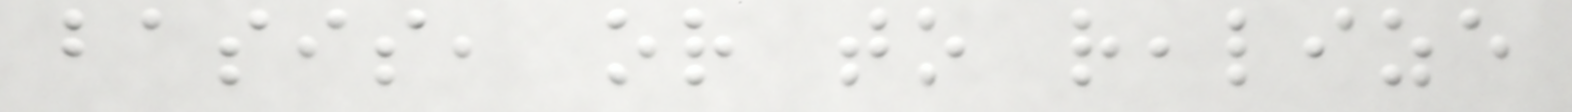basis, or to realize
